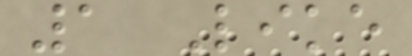1 Like
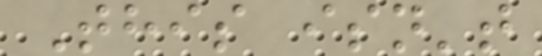This isn't
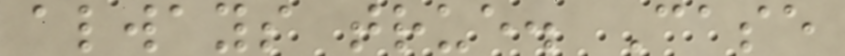always true. Case
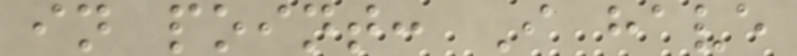in point: I have
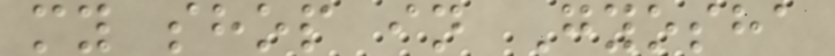my shop in Gyosha
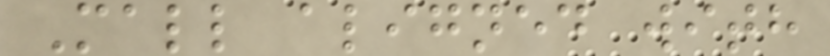Mall aligned with
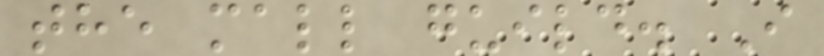the mall guild. I
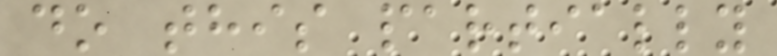do this partially
